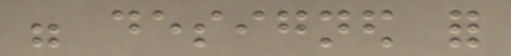were designed for
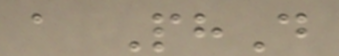a PhD
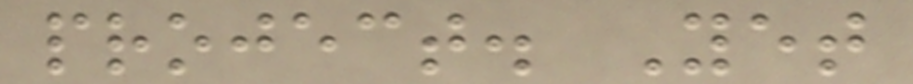project. Yet
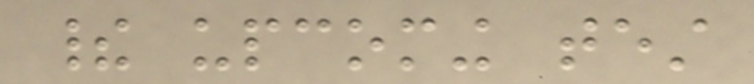their upcoming test
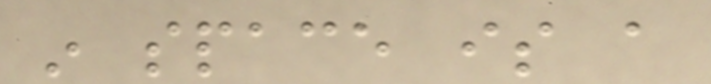in space is a
